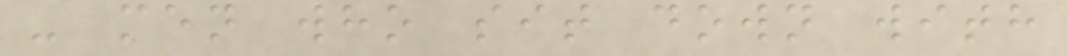- men who sit down with
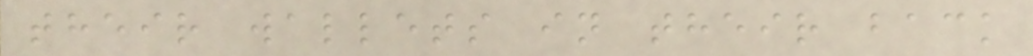their wallets in their back
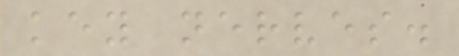key nerves.
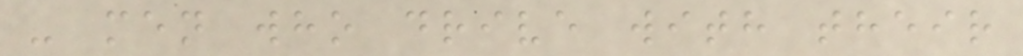- men who drive with their
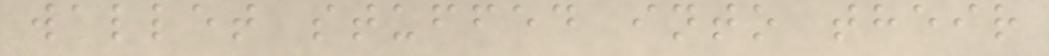wallet stuffed into their
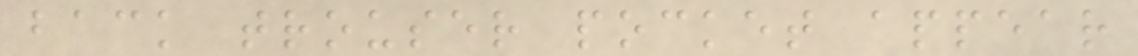back trouser pocket appear
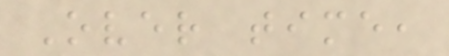Over time,
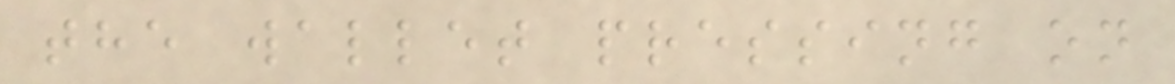the wallet pressing on
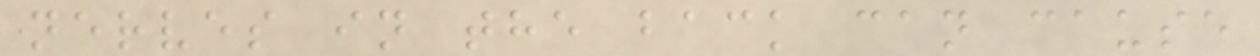nerves in the back can cause
